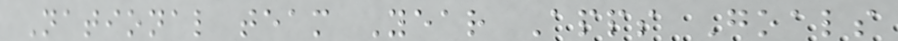National team Year Apps Goals
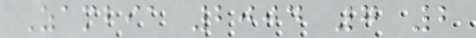Zambia 2004 7 2
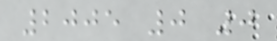2005 0 0
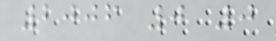2006 0 0
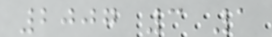2007 3 1
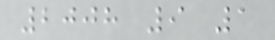2008 9 1
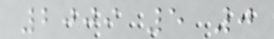2009 5 0
